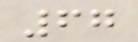67
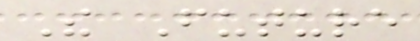The Future
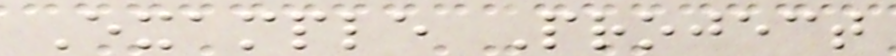Example Project
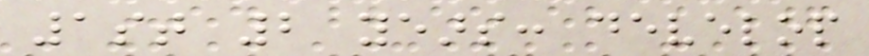1st 2 years: develop
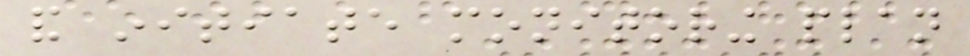and initiate monitoring plan
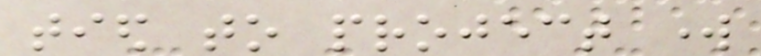tied to project work
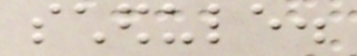schedule.
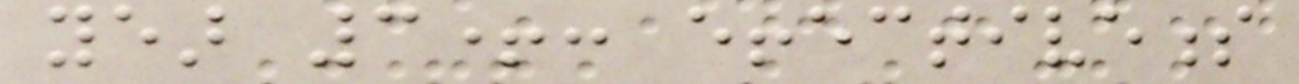year 3+: effectiveness
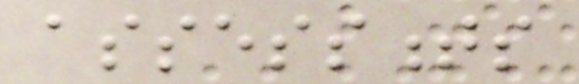assessments
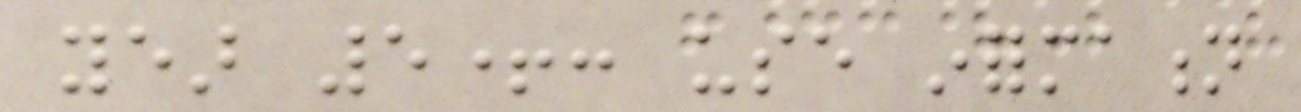year 5+: use information
